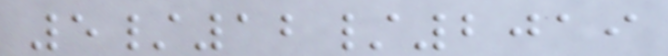5/12/2019
